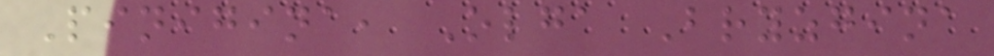Pinigina, Olga Bryzgina
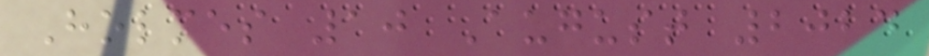Holmes 10 August 2024
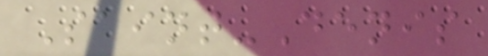Saint-Denis
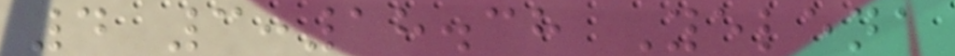4 3:18.38 Yelena
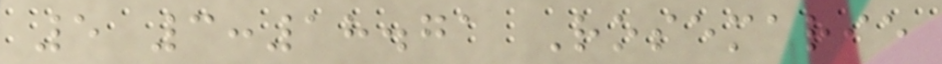5 3:18.71 Rosemarie
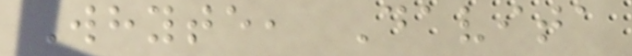Whyte, Davita
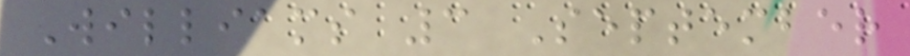Williams 3 September
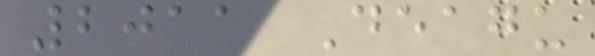2011 Deagu
